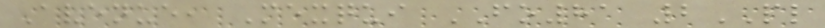Avenue, Mexqui FO81 2PL
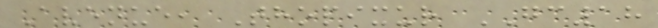Avenue, Thopixur GC18
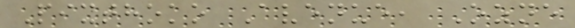Pixthoko Avenue, Ozne
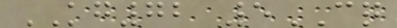KG72 5CQ
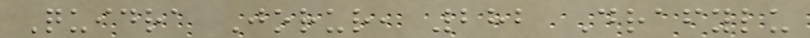Quidra Jorur, 282 Drafylu
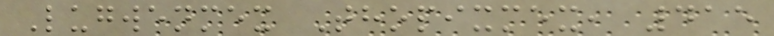Lugwenmex Thopixmex, 415
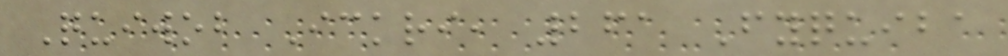Quiwob Ickri, 261 Fyquiba
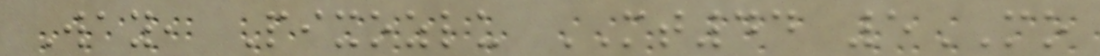Way, Pixozlu MT44 5MO
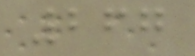267
